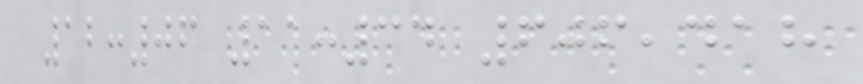12:06 11:34 606,418
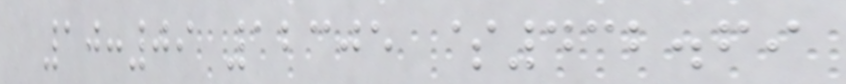10:09 12305 $432.69
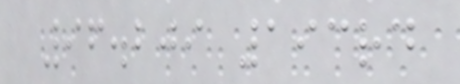96.209 193rd
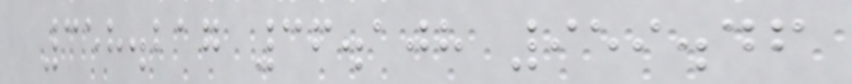358.217 36.108 959.46
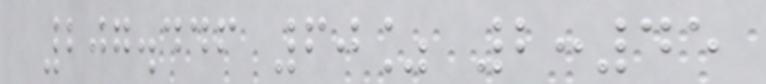207.446 60% 2:45
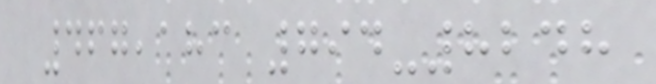467,183 794-8248
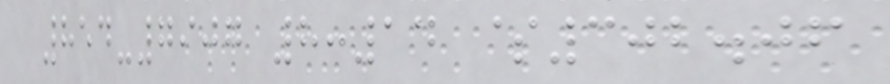854-7907 8:14 $302.06
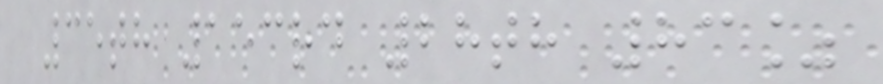35th 153rd 28th 83%
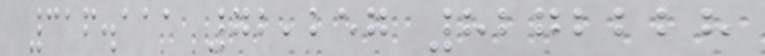316.111 72,257 8272228
